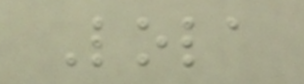Lola
